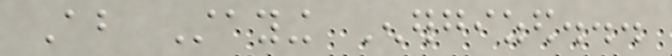About Staying Energized...
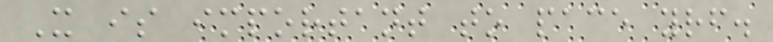It is important to pace yourself.
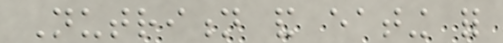Nutrition and eating for
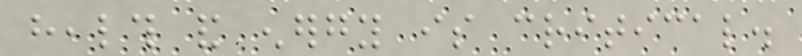health and energy is critical.
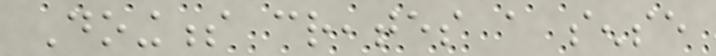Doingness creates a sense
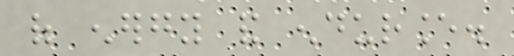of energy and endurance.
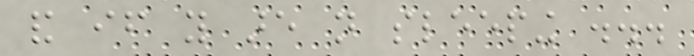and if you are not sleeping ...
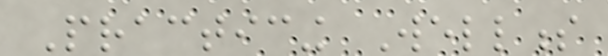Practicing Wellness
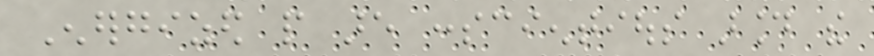Energized people are conscientious around the
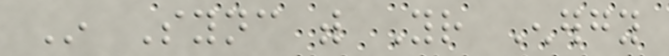In Sync with Your Energy
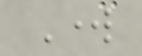Work
